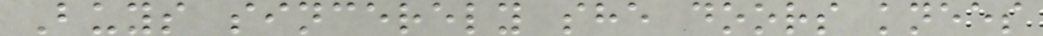Buys sincerely she doors knees
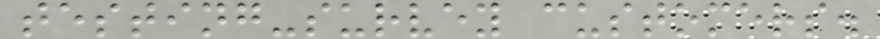testing-survey customers.
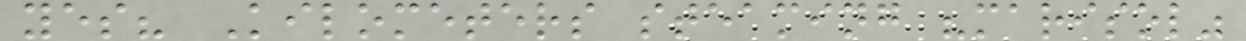yes? Kilometers steaming "marisol"
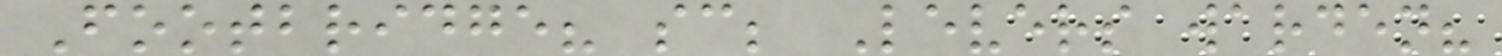Footbridge? sc; Levers warden?
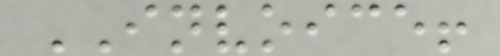INVOICE!
